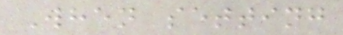When setting
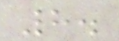8.
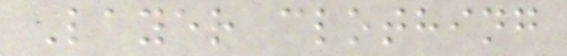Layer clothing
